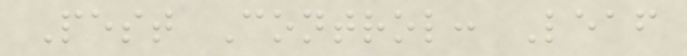Pest Control: Leaf
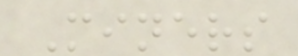Miners
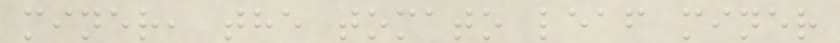miner, the tomato leaf miner
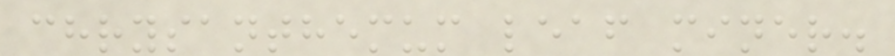chrysanthemum leaf miner.
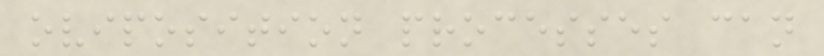oviposition processes can
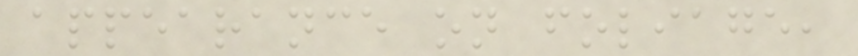appearance on foliage,
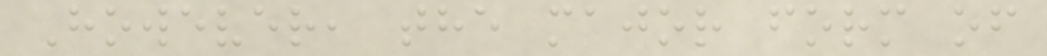However, the major form of
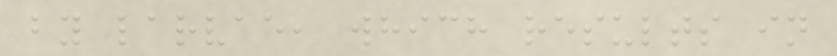by larvae, which results in
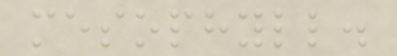mesophyll.
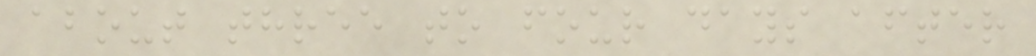about three to four days after
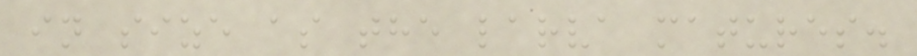in size as the larva matures.
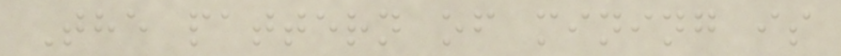The pattern of mining is
